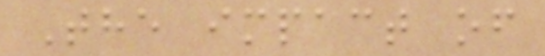The impact of
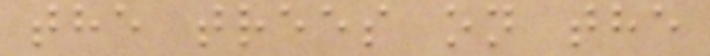the trees on the
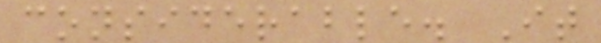considerable. It
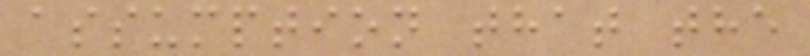assumption that the
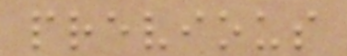previous
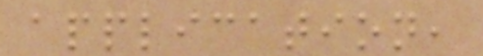application,
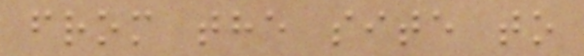from the site to
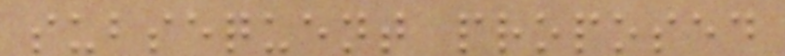subsequent proposed
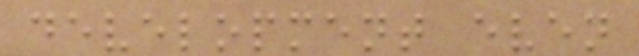development even
